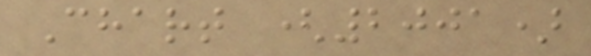Chart (2001)
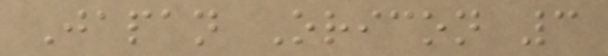Japan Oricon 3
